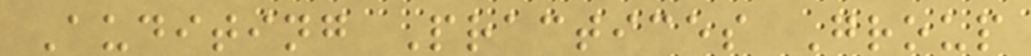Auditing Practices Group
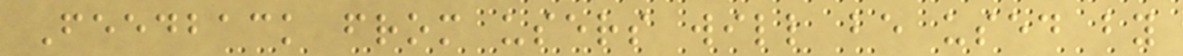Feedback from users will be used by
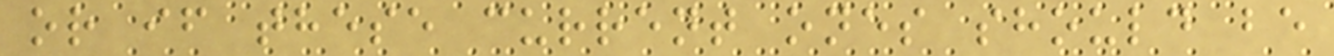or if these current ones should be
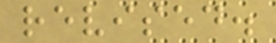revised.
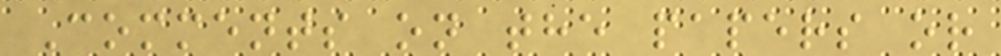Comments on the papers or
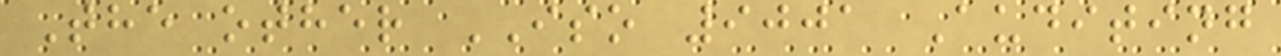The other ISO 9001 Auditing
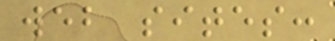web sites:
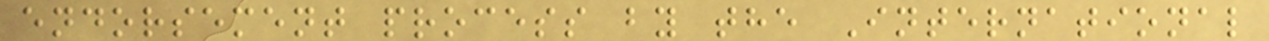endorsement process by the International
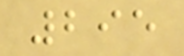295
